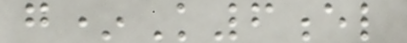g*K6el
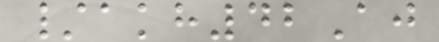/akh42Aj
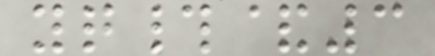yq#&3
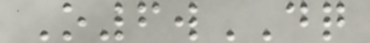O6wDQ
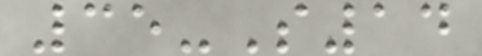35-S14
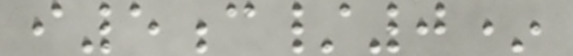i5c/0*
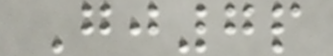Gj7p
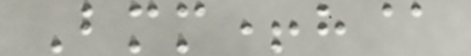Bmm+h@
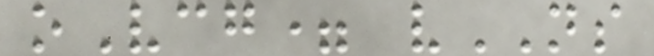oVcg= vNS
